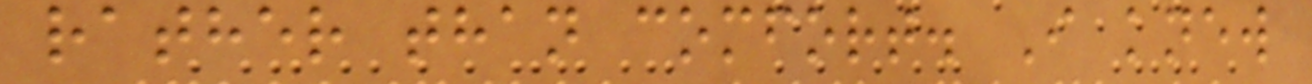rather than comfort. I knew
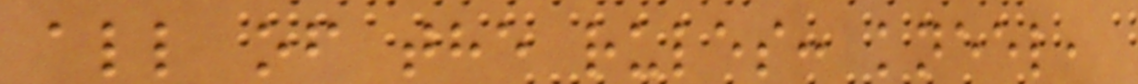all of the rules: kneel,
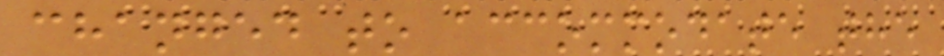changed to accommodate the
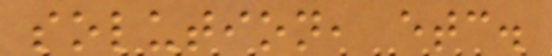solution, etc.
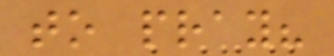to pray?
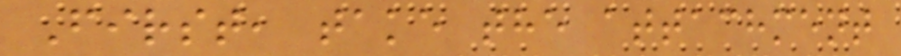First, take the attachment
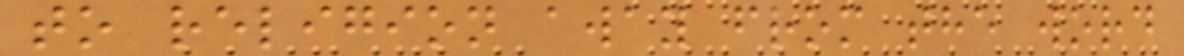to religion away from the word
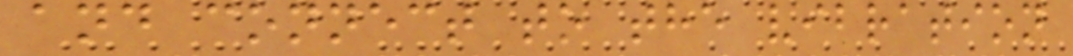and connect to the vibration
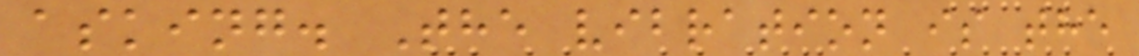asking. The vibration is the
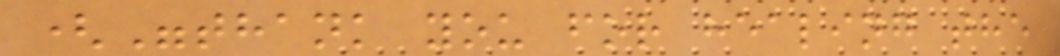("thank you for healing the
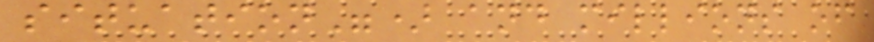situation") and millions of
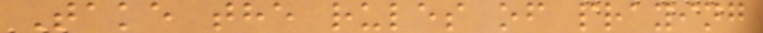Take the rules of praying
